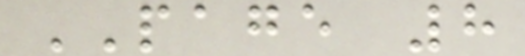PAGE 8
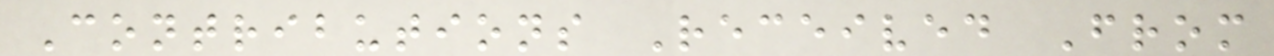Contributions Received From
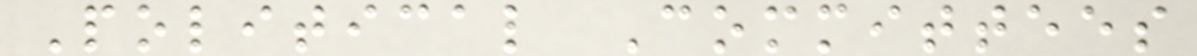Political Committees
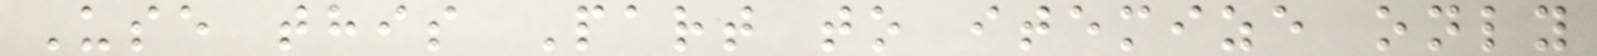Use this Part to itemize only
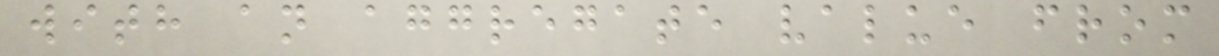with an aggregate value from
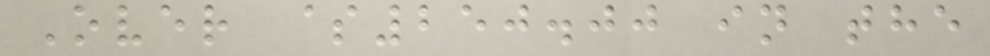Over $250.00 in the
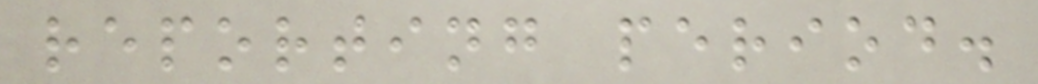reporting period.
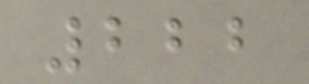222
